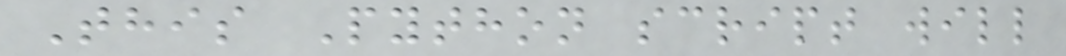This Python script will
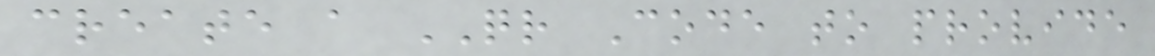create a QR Code to provide
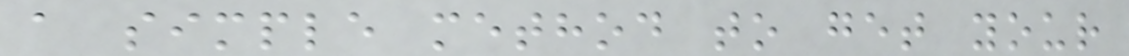a simple method to get your
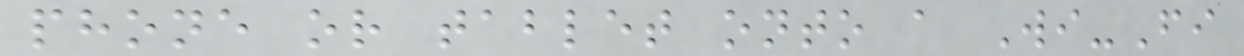phone or tablet onto a Wi-Fi
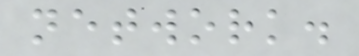network.
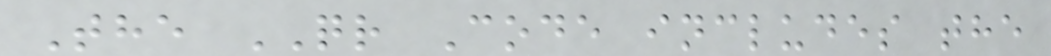The QR Code includes the
